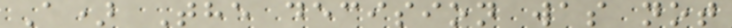A) The decision was not
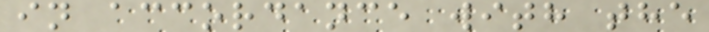in accordance with the
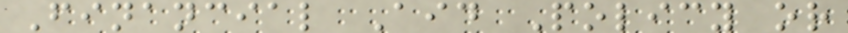Financial Aid Policy or
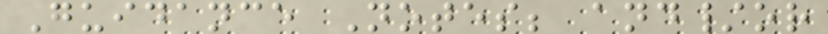Guidance Notes; and/or
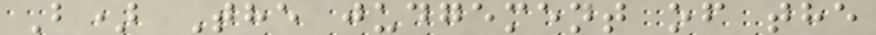B) The judgement of the
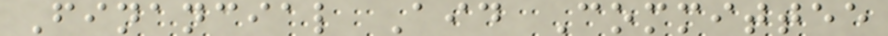Financial Aid Committee
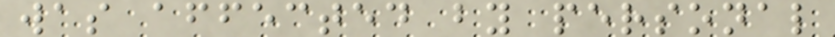was affected by personal
